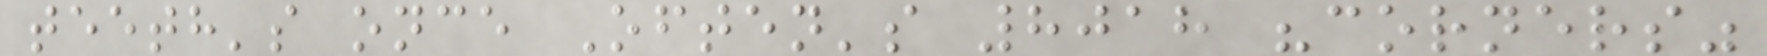teeth's once Often's 8018 "corners"
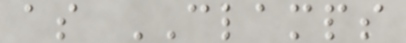as CLAMPS
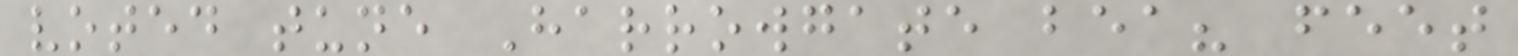voted tune Harrowgate bea? feet
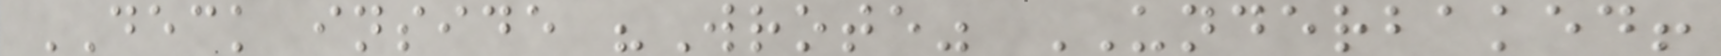DECK inside "Wrote" UNDERBAKED!
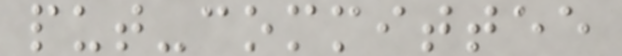put-committee
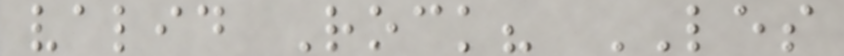valid Rock? LES
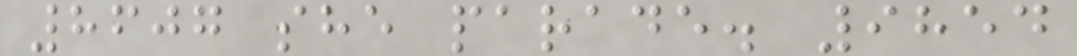8607 she parade. 9854
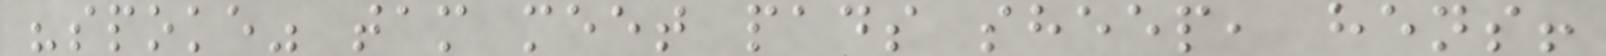"spoke" tam meet pads sheep, hens!
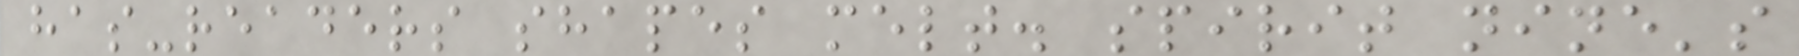has-readers shapes melt. spirit nine's
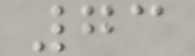73
